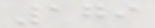179
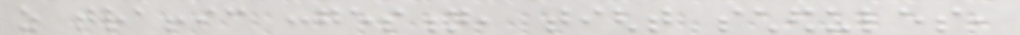as traffic congestion, tight schedules,
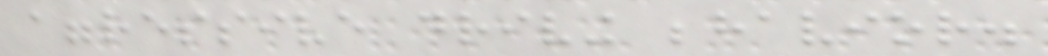aggressive driving behavior.
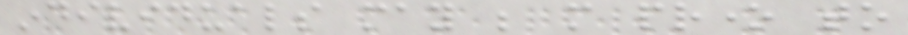individuals may be more prone to
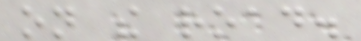on the road.
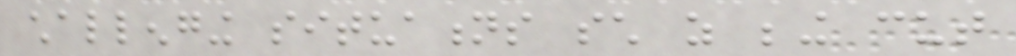challenging situations such as being cut
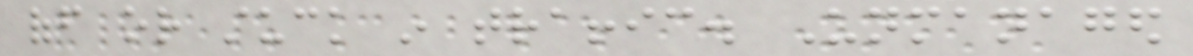off or stuck in traffic. Unmanaged
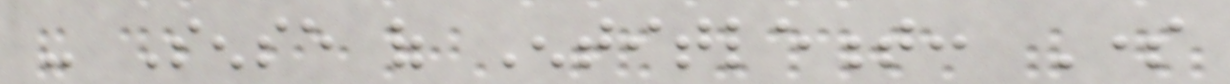- Sense of Entitlement: Some
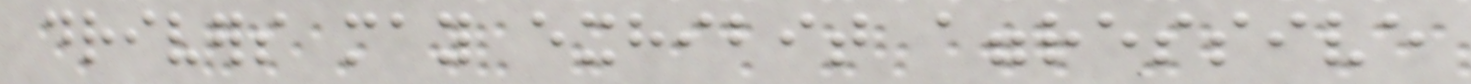drivers may exhibit aggressive
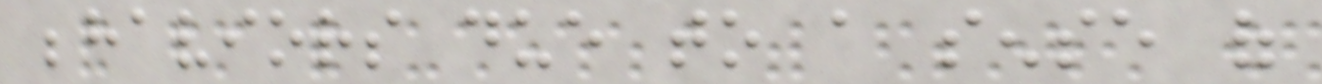behaviors due to a sense of
